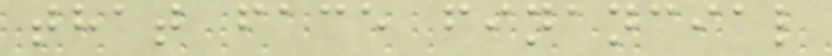that face financial
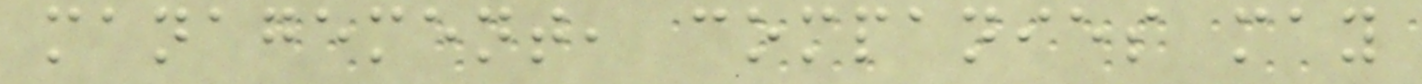management, companies may
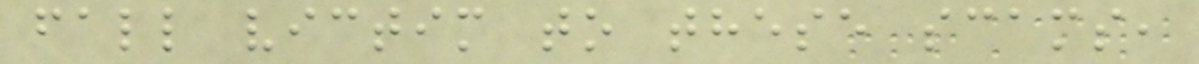fall victim to these scams,
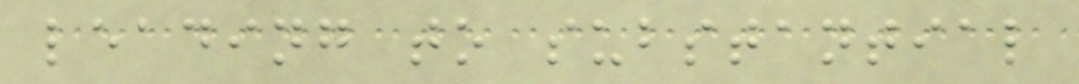leading to substantial
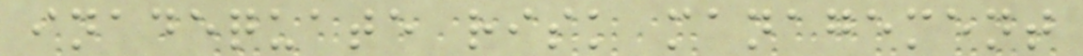inadequate risk management
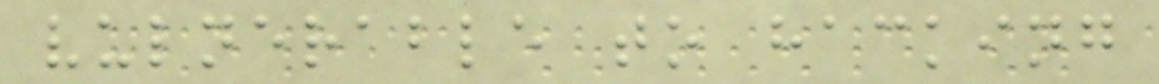vulnerable to hacking
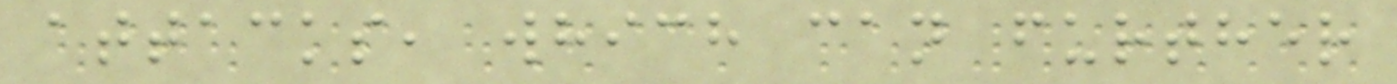attacks, which can further
